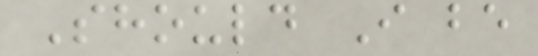Should I be
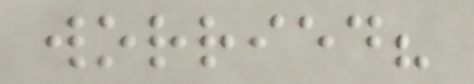worried?
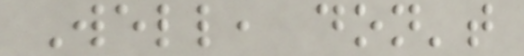Well, don't
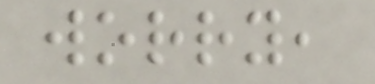worry,
